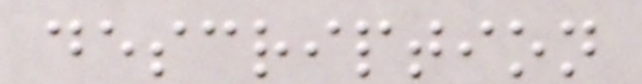description
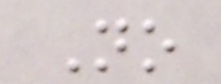No
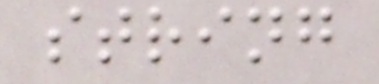string
